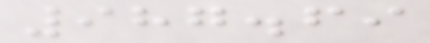987.69
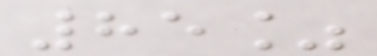85%
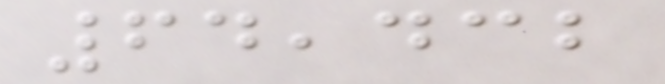64,432
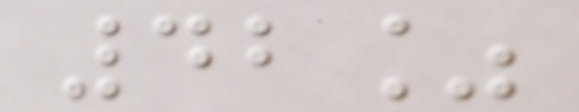42%
